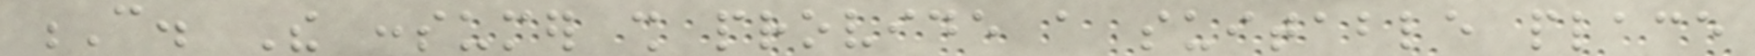C. The consumer shall provide a suitable place
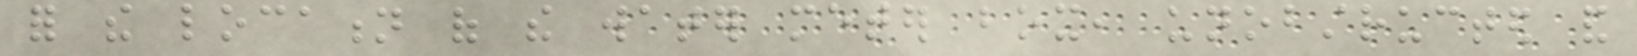for the location of the water meter box, unobstructed and
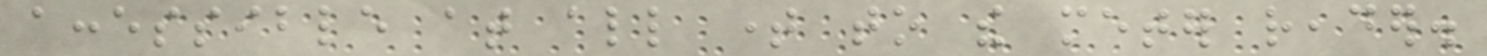accessible at all time to the meter reader.
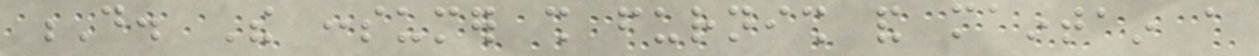D. The consumer shall furnish and maintain a
